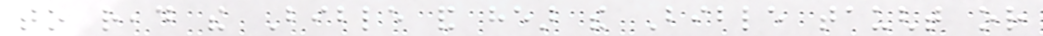to read the Bible and hear the Bible taught or
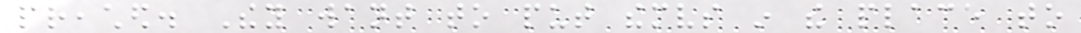preached. They want to put themselves in the place to
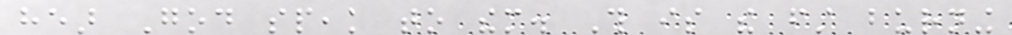hear God speak to them. This is the first burning
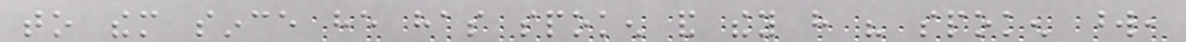to them since he has spoken and they have his spoken word,
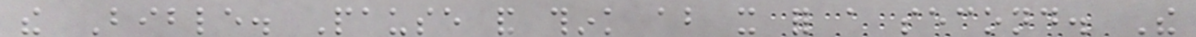the Bible. Pause and think about it for a second. The
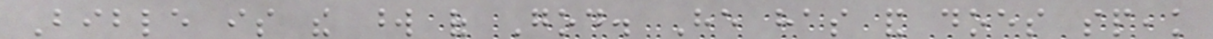Bible is the word of God. He has and does speak
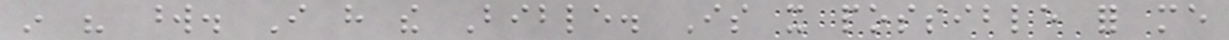in his word. I have the Bible. Is it possible for me
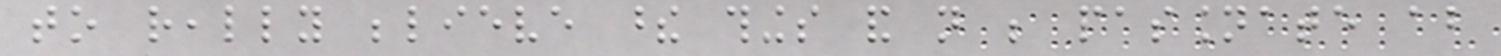to really believe these things and not be passionate about
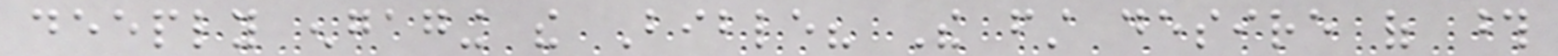deeply engaging the Bible? The first desire of those
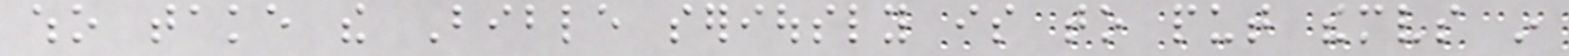who take the Bible seriously is to put themselves in
